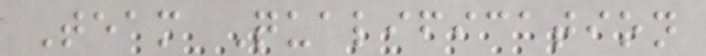Team Qualification
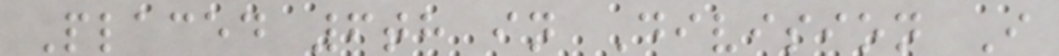Placed 6th in Division I
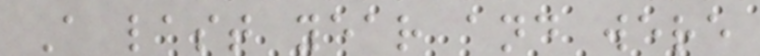A last year and were
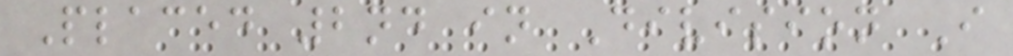Placed 2nd in Division I
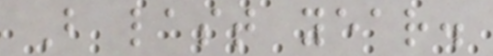B last year.
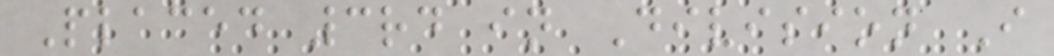Placed 3rd in Division I
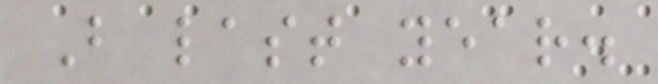B last year.
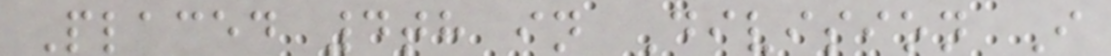Placed 4th in Division I
